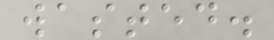wasted.
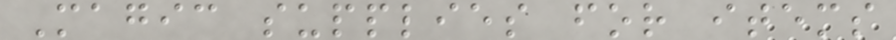Magic supplies for items
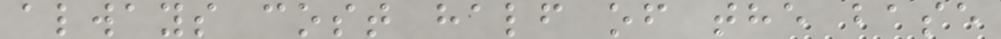always cost half of the base
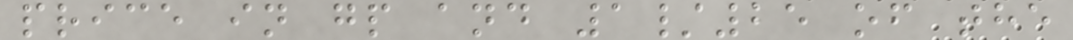price in gp and 1/25 of the
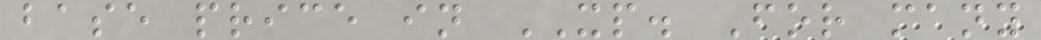base price in XP. For many
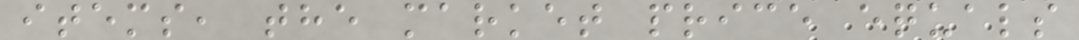items, the market price equals
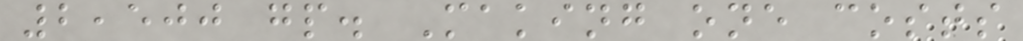2,500 gp. Making one costs
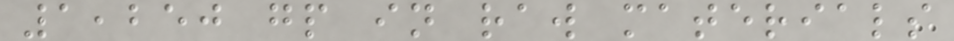1,250 gp in raw materials
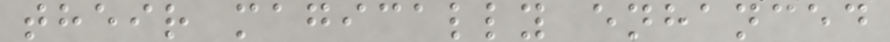their magically enhanced
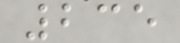235
